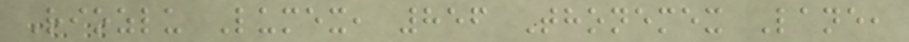Riozlu Lumex, 856 Thonemex Lane,
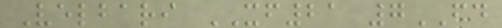Velbari XF21 7FD
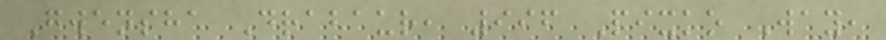Gwensha Drabaur, 996 Pixko Way,
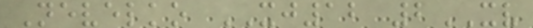Nevelko XJ12 2XV
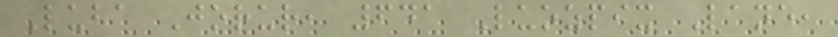Luba Jorur, 641 Luozpix Lane,
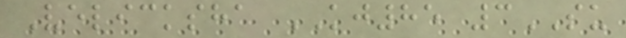Velicksha KJ85 3SU
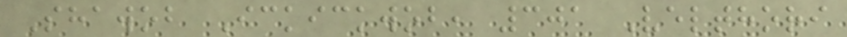Shawob Ickickwob, 301 Velthori
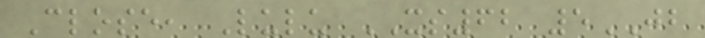Close, Lulu XS62 5JB
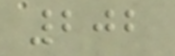202
